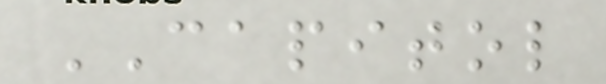CAPITOL
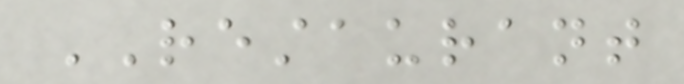RESTAURANT
